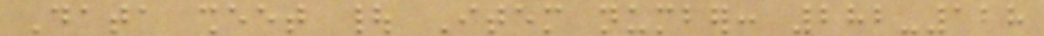Data sheet | Item number: 282-128
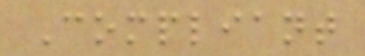Compliant
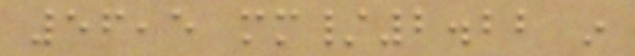56,5 mm/2.22 in
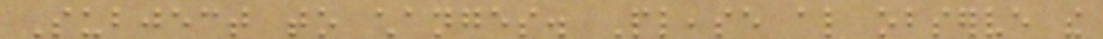Subject to changes. Please also observe the
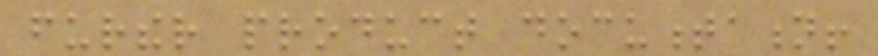further product documentation!
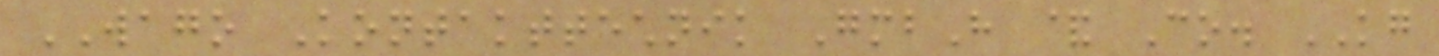WAGO Kontakttechnik GmbH & Co. KG
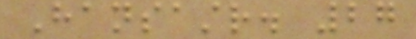Hansastr. 27
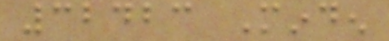32423 Minden
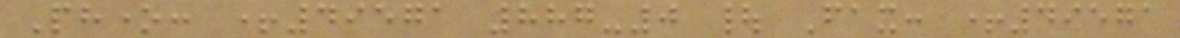Phone: +49571 887-0 | Fax: +49571
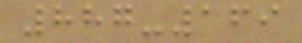887-169
